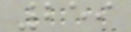259
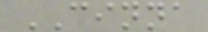CINNA
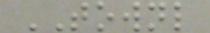TOWNL
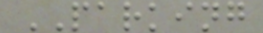PARKING
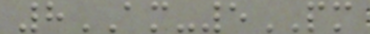8AM-5PM
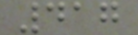417
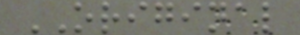ORIGINAL
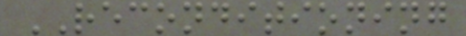RECONDITIONING
